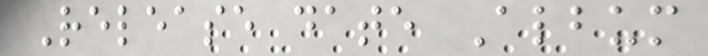Release date Album
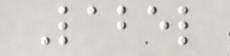Label
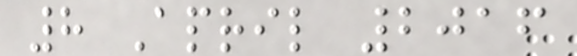8 April 2016
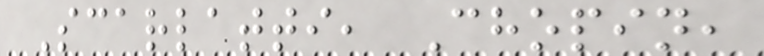Scarlatti, Chopin,
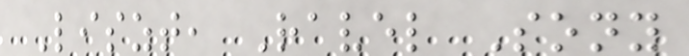Liszt, Ravel Sony
